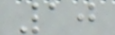10
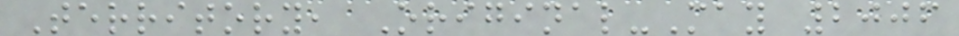Territory, Original-May 2006
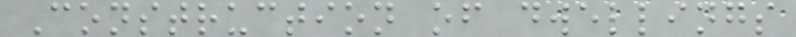Construction of dwellings
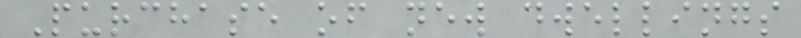Purchase of new dwellings
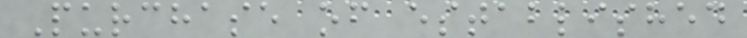Purchase of established
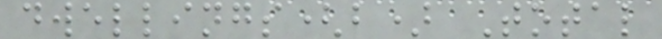dwellings(b) Total
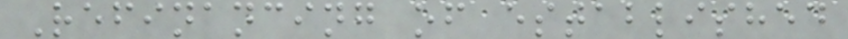Refinancing of established
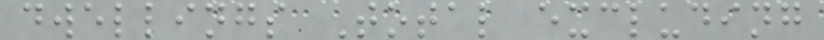dwellings Total excluding
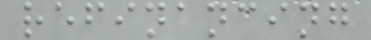refinancing
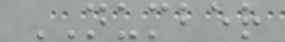NUMBER
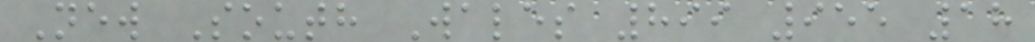New South Wales 899 955 18
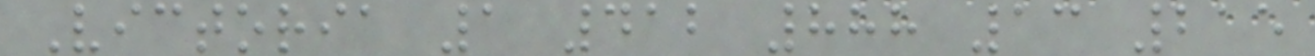Victoria 1 412 888 13 215
